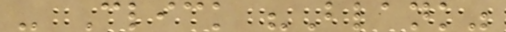- Click "Blank"
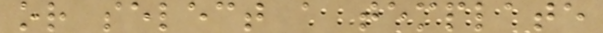or select a template
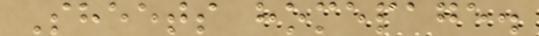Sheets homepage.
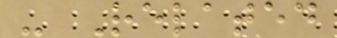- Related
